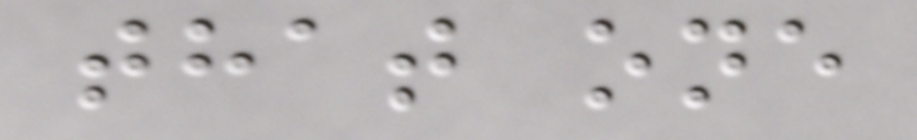that one
